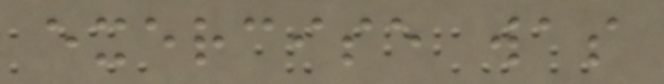exercise was
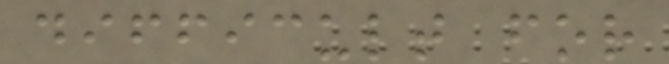difficult for
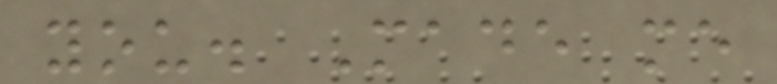you. Made me
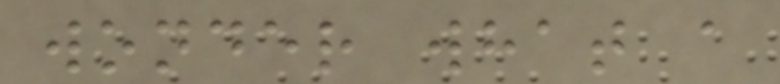wonder what a
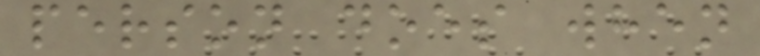person does when
